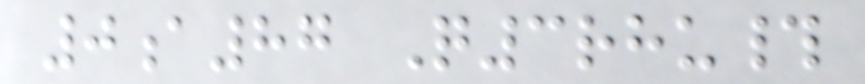0a87 Q3rhu#
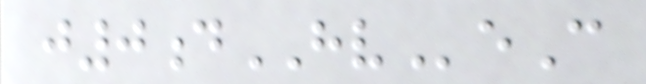j0dHVeC
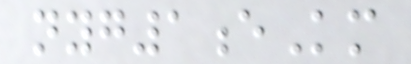nyg1eKm
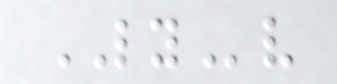LYv
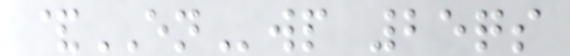&ENwp 25qs
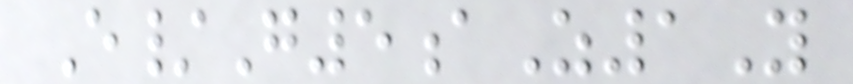E/G5aZ1Y
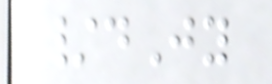/dJy
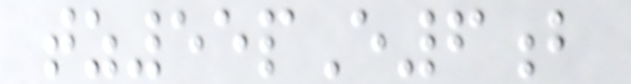tz55pE6b
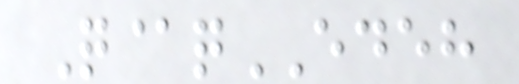Q@qEDEH
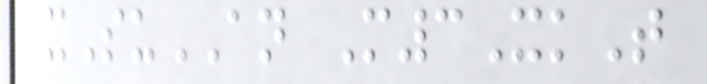xSuAN M3XkT
